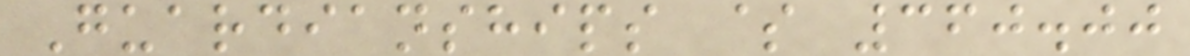Guardianships $ 360.00
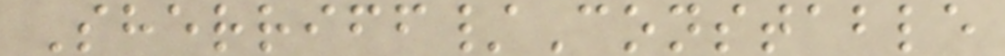Sherriff/Constable
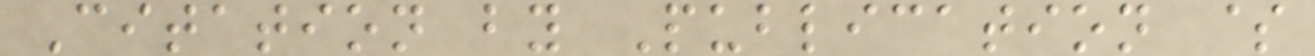Citation by Publication $
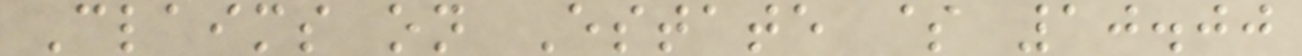Claims on Estate $ 10.00
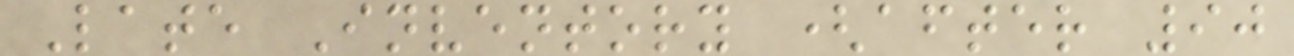Late Inventory (after 90
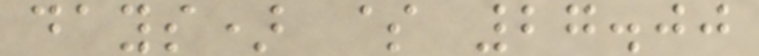days) $ 27.00
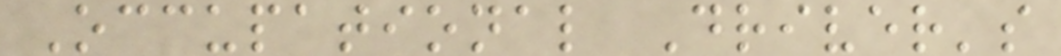Occupational Driver's
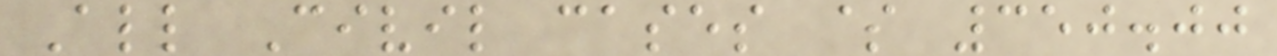All Civil cases $ 350.00
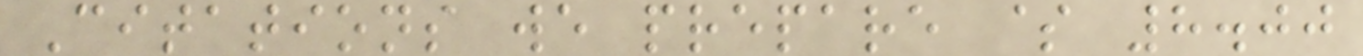Citations we prepare $ 8.00
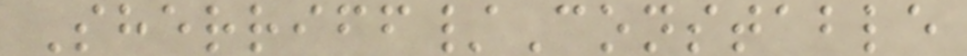Sherriff/Constable
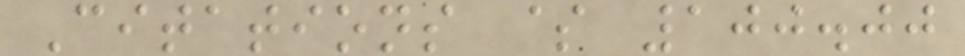Citations $ 100.00
